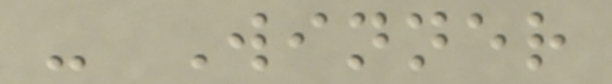- Winner
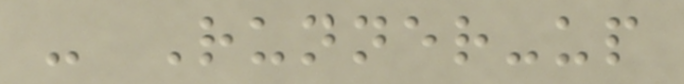- Runner-up
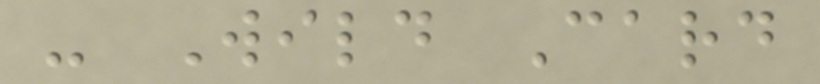- Wild Card
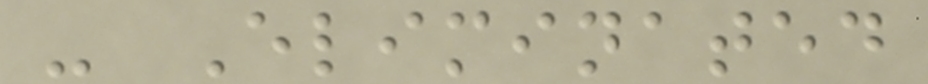- Eliminated
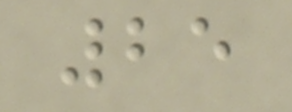25
